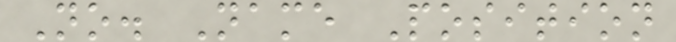No. Name Position
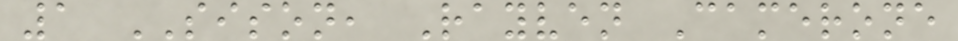1 SISON, Rayven Camerone
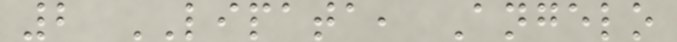2 LIPATA, Angelo
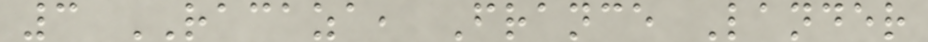3 RACAZA, France Lander
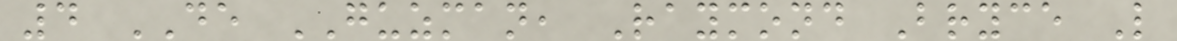4 DE GUZMAN, Raymond Bryce L
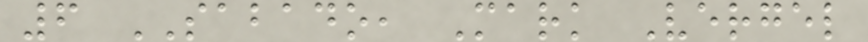6 SABADO, Mark Vergel
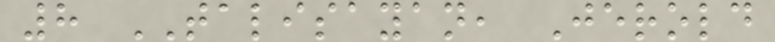8 TALISAYAN, Jerold
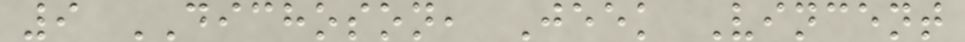9 DICHOSON, Jeek Vincent
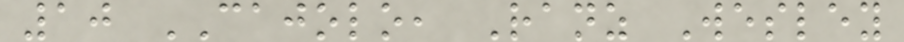10 CAJOLO, Ranz Wesley
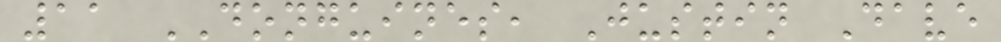11 DONGUINES, Justin Dave
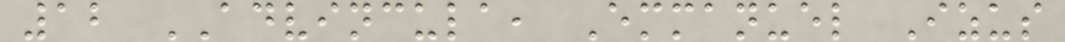12 ADVINCULA, Emmanuel Izus
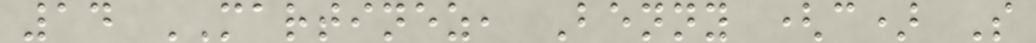14 MARTINEZ, Benny (c) S
